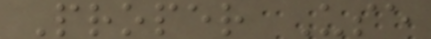Proper Use
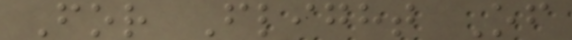For Flight Of
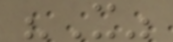"X"
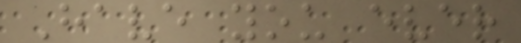Have you ever
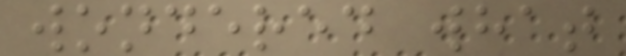wondered what
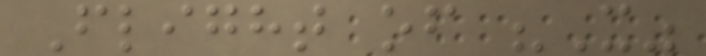Flight of "X"
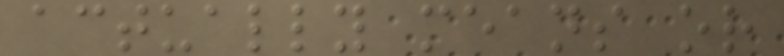actually means or
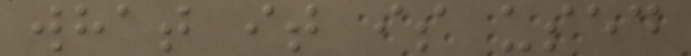what it is used
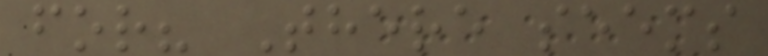for? There seems
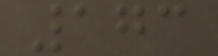173
